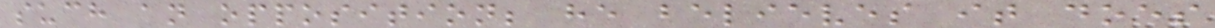such an opposition; he believes it does
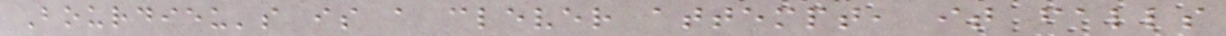Bourdieu's is a clever attempt, it falls
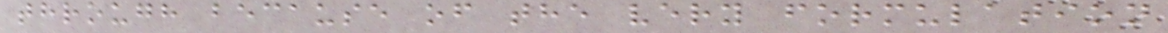through because of the very formulation
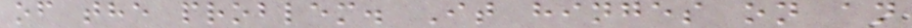of the problem. It hinges on an
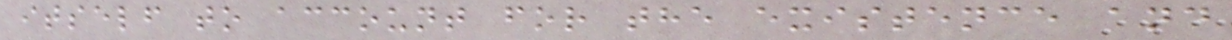itself to account for the existence and
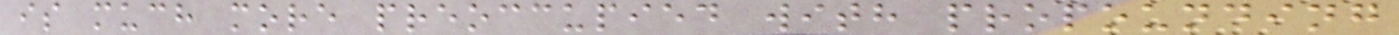is much more preoccupied with propounding
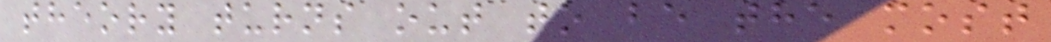theory turns out to be the most
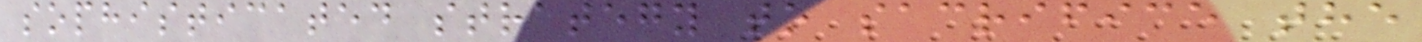sophisticated strategy to sacrifice the
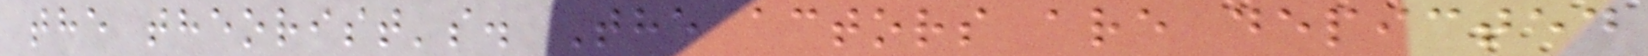the theorist's. The actors are depicted
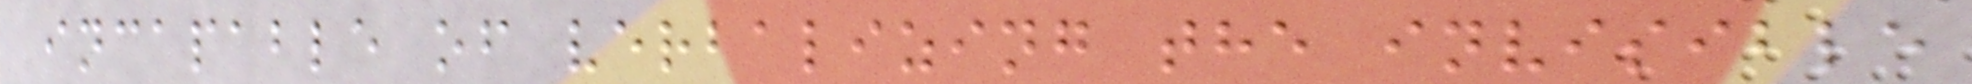incapable of verbalizing the invisible
